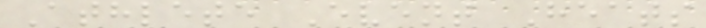Athlete Event Heats
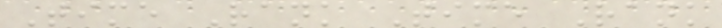Time Rank Time Rank
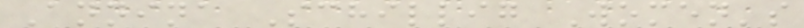Annina Schillig Women's
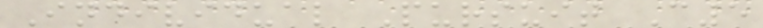Individual Pursuit C5
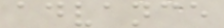advance
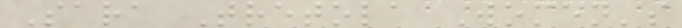Sara Tretola Women's
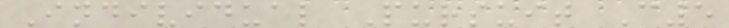Individual Pursuit C5
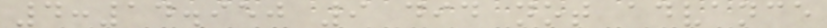4:14.950 9 did not advance
